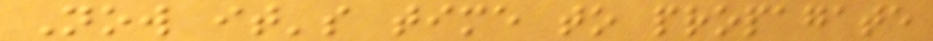Now it's time to propagate
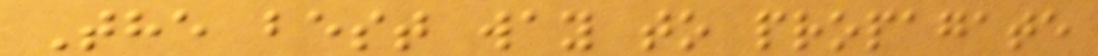The best way to propagate
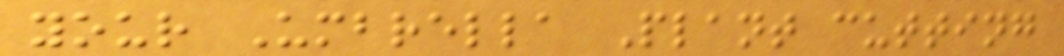your Umbrella Plant cutting
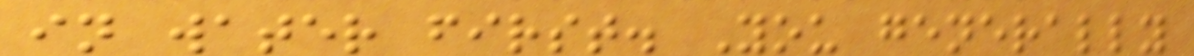in water first. You generally
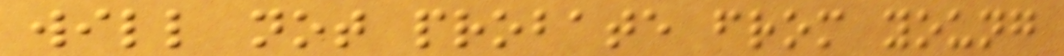will not probate from young
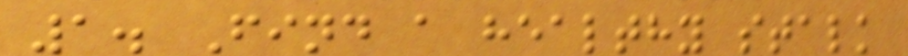1. Find a healthy stalk
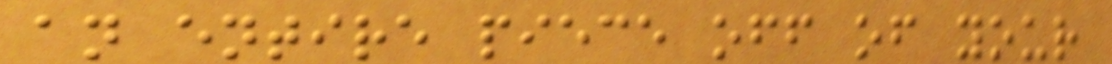an entire piece off of your
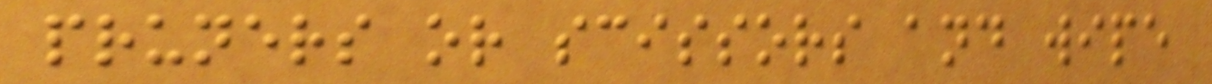pruners or scissors and wipe
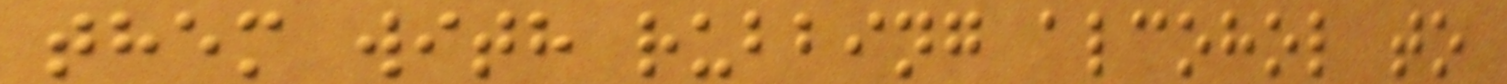them with rubbing alcohol to
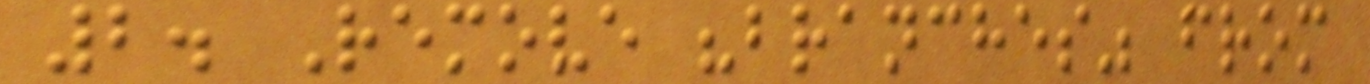2. Remove "branches" from
